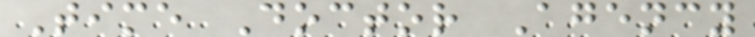Time Doctor Agency
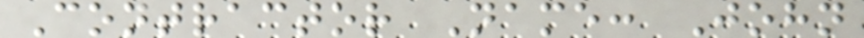Contractor Name: John
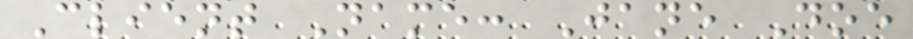Client Name: Jane Doe
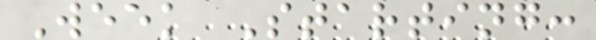Week Starting:
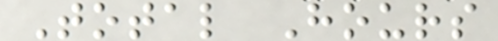Total Hours
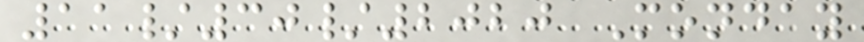11/30/2020 Monday
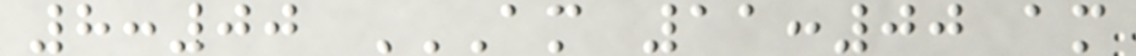8:00 AM 11:00 AM
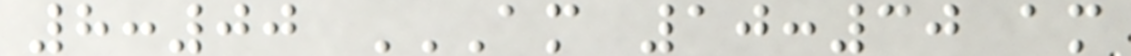8:00 AM 10:30 AM
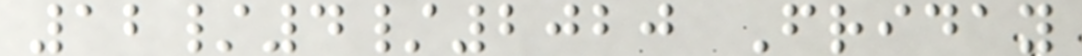12/4/2020 Friday
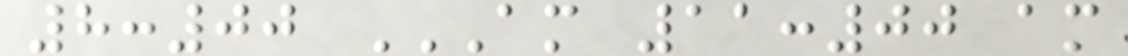8:00 AM 11:00 AM
